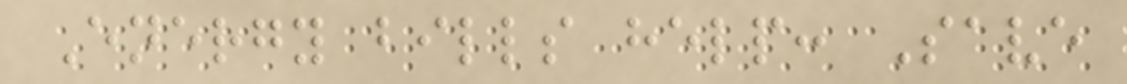Energy bills help: Save
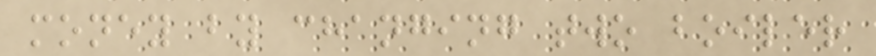money by changing two boiler
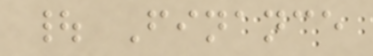| Finance
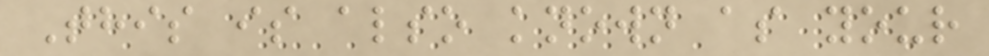This is also known as your
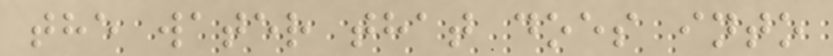the water that does into
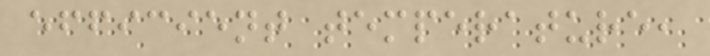efficient temperature,
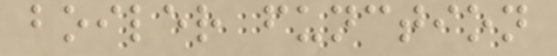boiler function
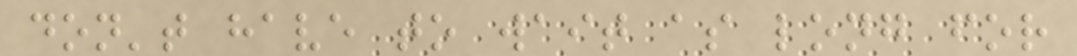don't have to wait as long for
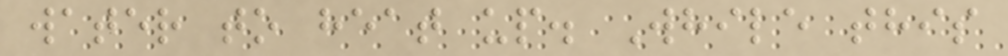water to heat up. While this
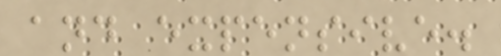and expensive.
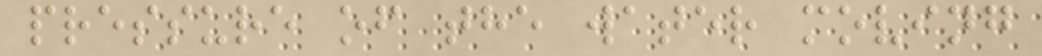pressure of the water moving
